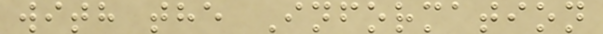with the Information
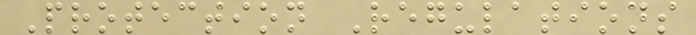Protection Regulations
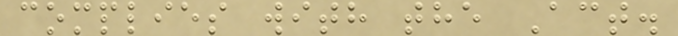complies with the Act.
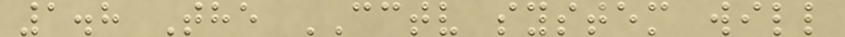1.8 The CCTV system will
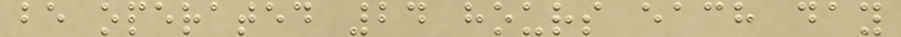be operated 24 hours each day
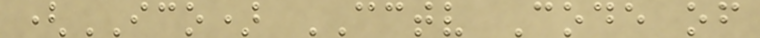(ICO) CCTV Code of
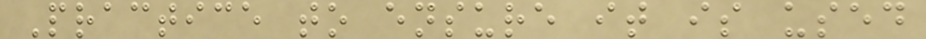Practice to ensure it is used
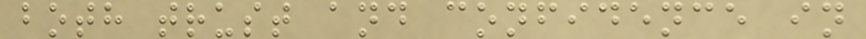both trust and confidence in
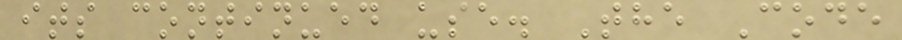its continued use. The Code
